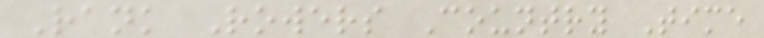Rank Rowers Country Time
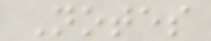Notes
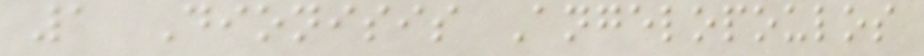1 Dionisis Angelopoulos
